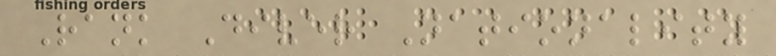Rank Diver Nationality
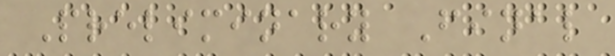Preliminary Final
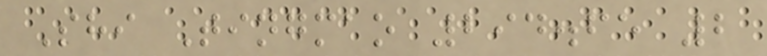Shi Tingmao 294.65 2
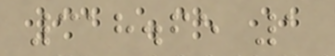318.65 1
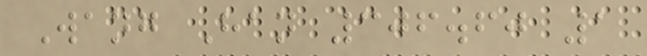Wang Han 306.60 1
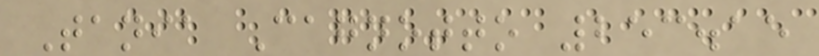Tania Cagnotto 253.15
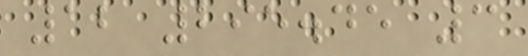12 295.45 3
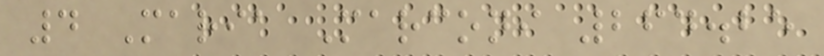4 Maria Marconi 264.25
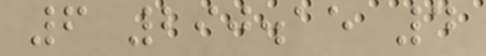6 290.15 4
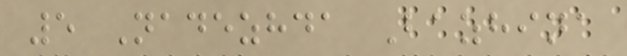5 Nadezhda Bazhina
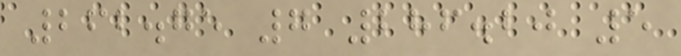262.75 7 286.20 5
